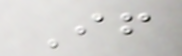If
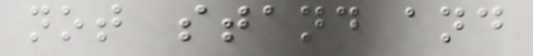not stand and
